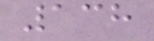138
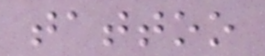tattoo
